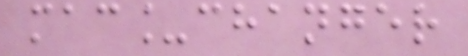mac_changer
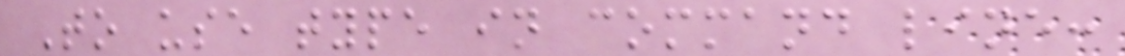To use type in command line:
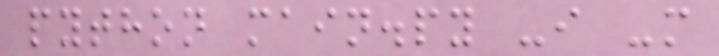python main.py -i -m
